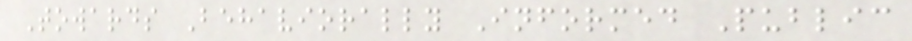Towards Behaviorally Informed Public
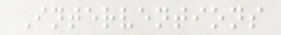Interventions
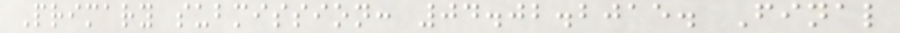Primary submission: 04.02.2015. Final
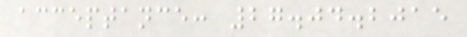acceptance: 27.04.2015
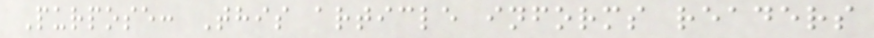Purpose: This article informs readers
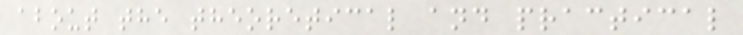about the theoretical and practical
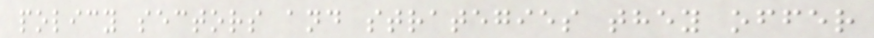policy sectors and strategies they offer
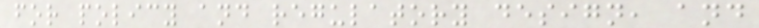for policy and regulatory design, and
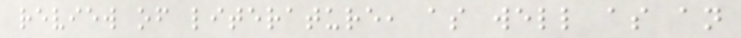review of literature, as well as an
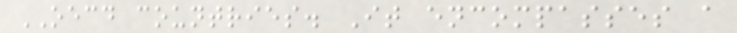OECD countries. It encompasses a
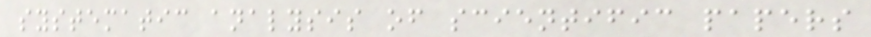systematic analysis of scientific papers
